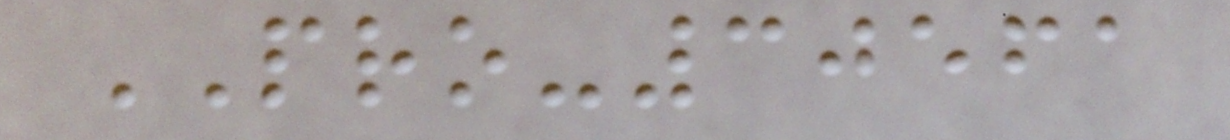PRO-30561
